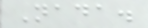Nada.
